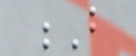B
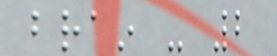brain - 2
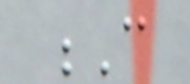C
